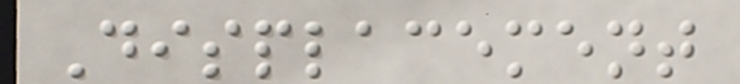Displacement
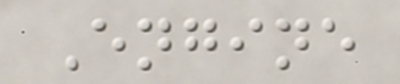Engine
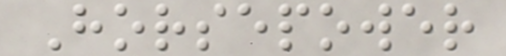Horsepower
